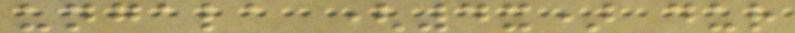ungala (4x) dur
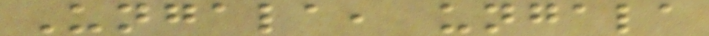Ungala, ungala
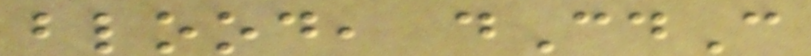blood, dCdC
